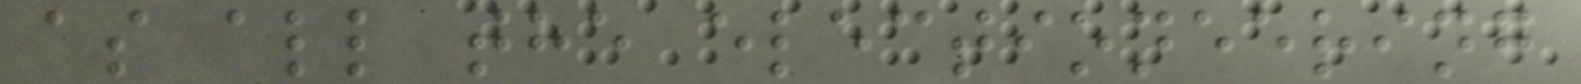as all the electioneering
